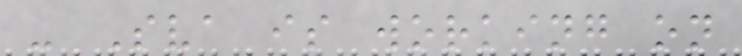- Sva is working on
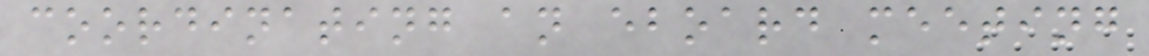coordinating an eboard meeting
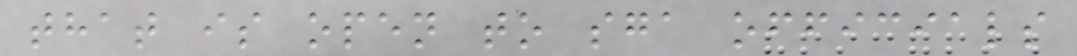that is open to sga officials
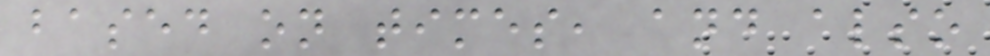based on times, and also
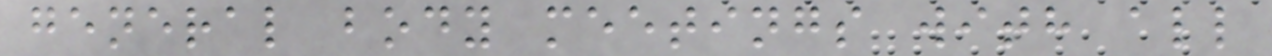general body meetings with all
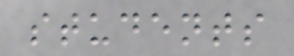students
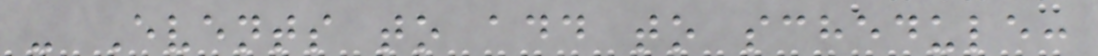- Events to add to schedule:
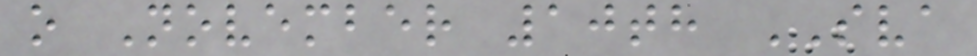o November 10th SVA
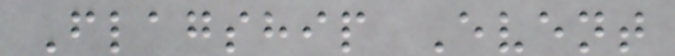Flagship Event
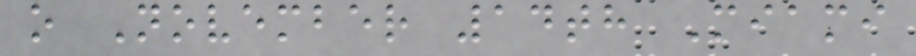o November 14th Miami
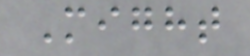Might
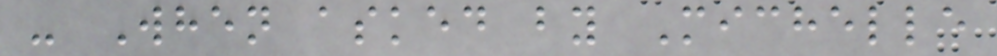- When asked by Michelle
